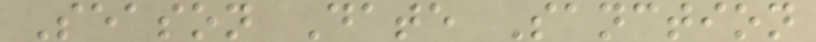Season Date Sanction
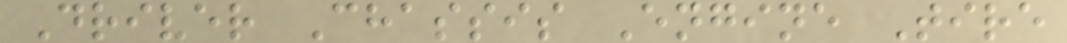Driver Chassis Engine Tire
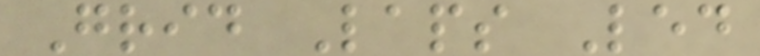Grid Laps Led
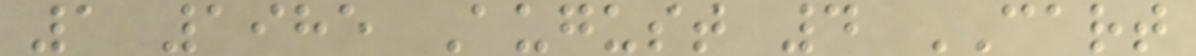1 1985 August 4 CART
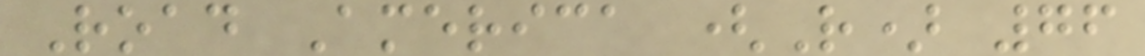Road America (R) 76
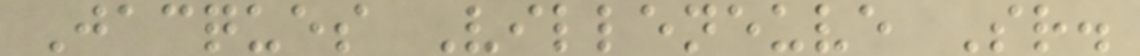Jacques Villeneuve Sr.
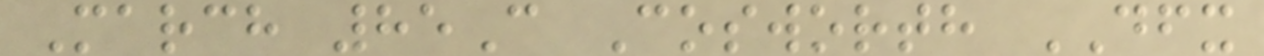March 85C Cosworth DFX
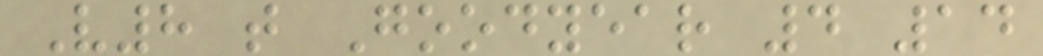V8 t Goodyear 4 14
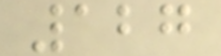127
